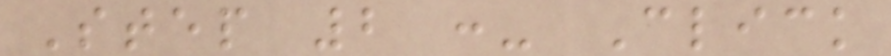Step 2 :- Click
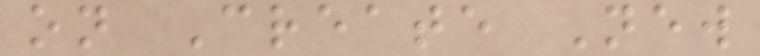on Create New
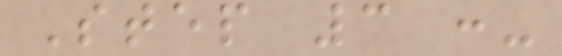Step 3 :-
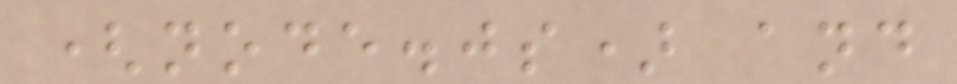(node.js) and
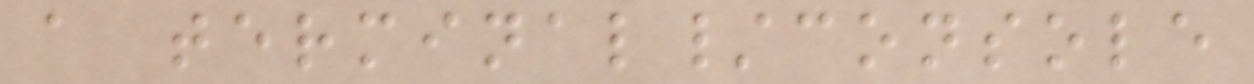a terminal/console
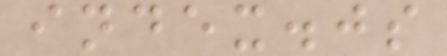index.js
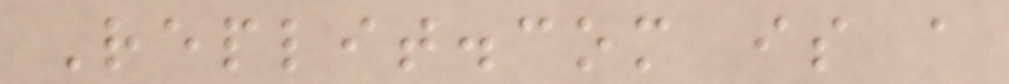Replit.com is a
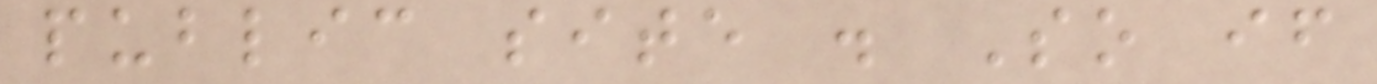public site . So if
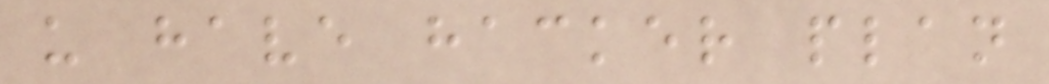u have hacker plan
